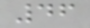46
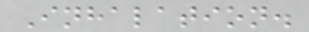Inhalation.
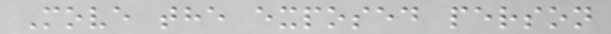Move the exposed person
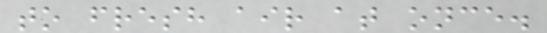to fresh air at once.
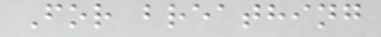For breathing
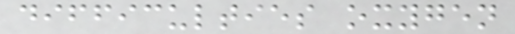difficulties oxygen
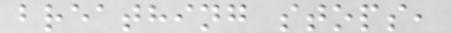breathing stops,
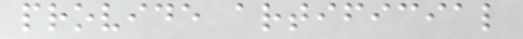provide artificial
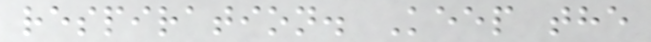respiration. Keep the
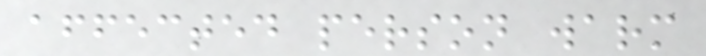affected person warm
